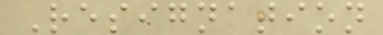Resignation
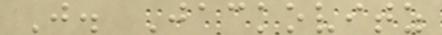J. Jackovitz
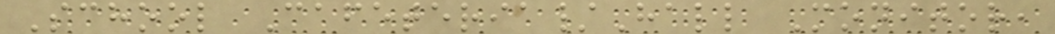School Cafeteria/Hall Monitor,
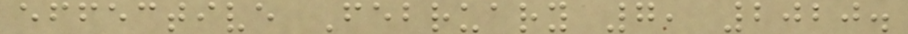effective February 7, 2020.
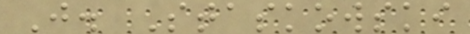J. Staskowski
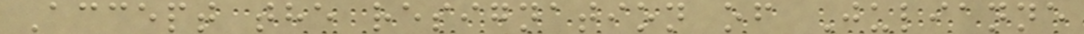Accept the resignation of Julianne
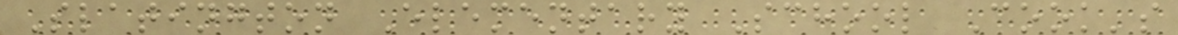Slatington Elementary School Cook's
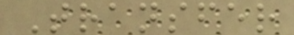Transfer
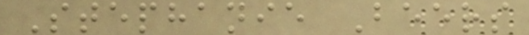Stephanie Beers
